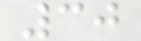30
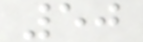50
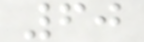60
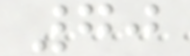70
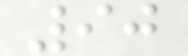90
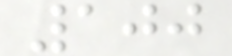100
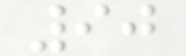90
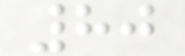80
